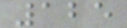125
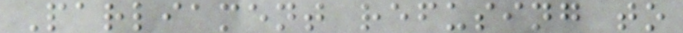Parliament refusing to
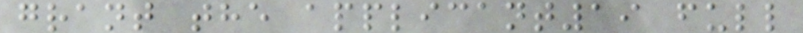grant the applicant19 full
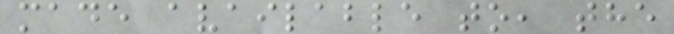made available to, the
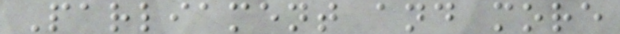Parliament and more
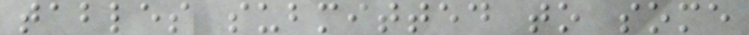tables submitted to some
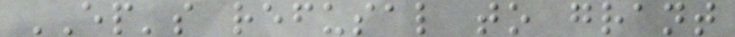EP's refusal to grant
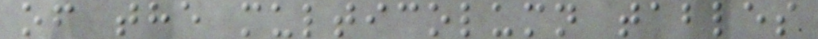of the multicolumn tables
